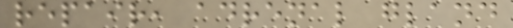repair, adrenal gland
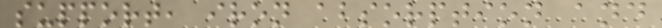support, iron absorption and
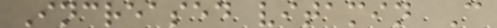Increased vitamin C
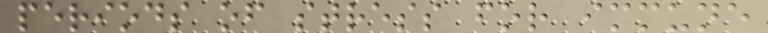periods of stress for immune
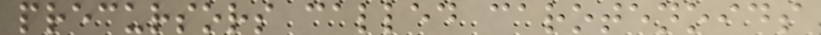precursors called carotenoids
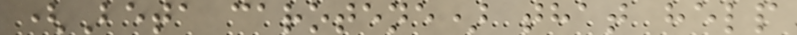(Beta carotene) that help
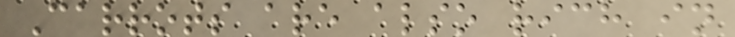Carrots are also rich in
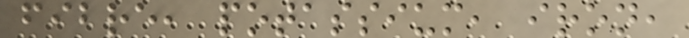fibre, potassium, iron,
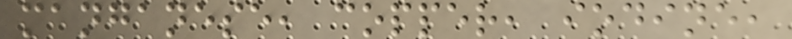manganese, copper, iodine,
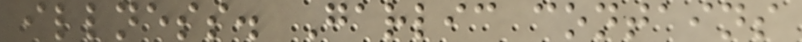illness. Garlic contains
